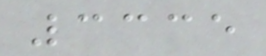3335
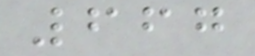667
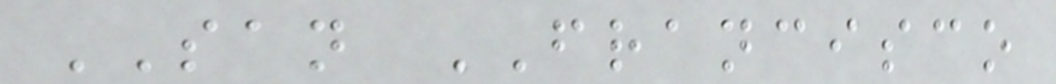SAN FRANCISCO
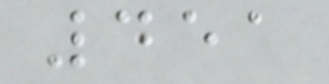451
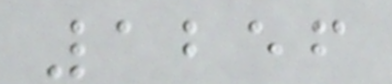1256
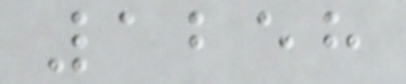1258
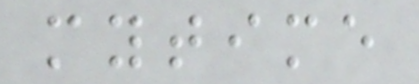mytime
